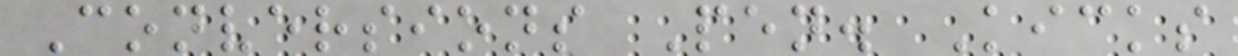Conversions Pen. Kicks
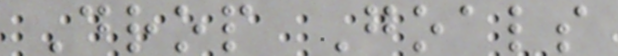Drop Goals
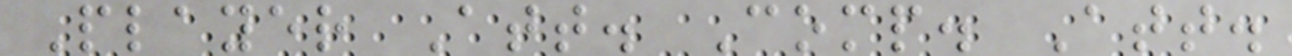Player Att. Comp. Att.
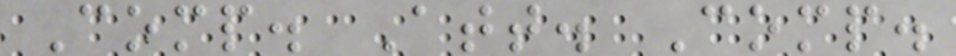Comp. Att. Comp.
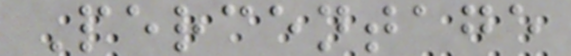Percentage
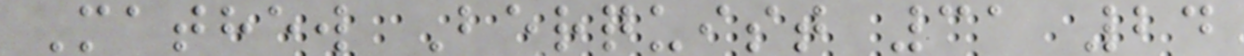Mathew Berquist 31 24
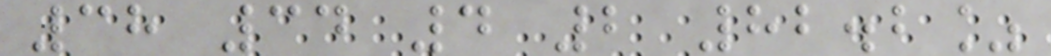38 34 4 2 82.2%
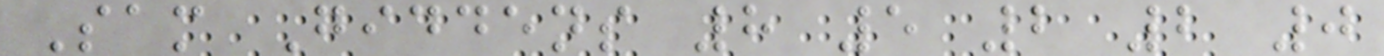Sam Giddens 8 5 2 2 0
